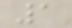1
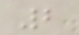2
